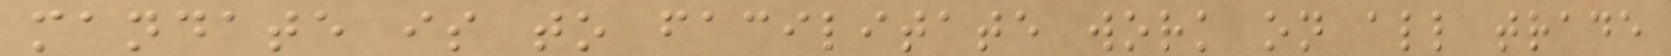mandate is to facilitate work on all trade
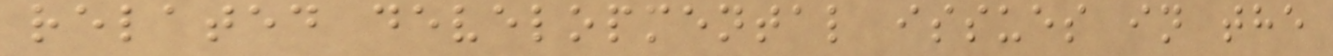related developmental issues in the
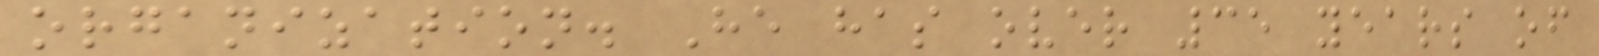organization. He has over 35 years of
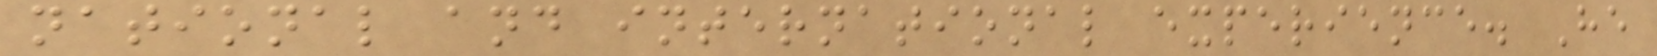national and international experience. He
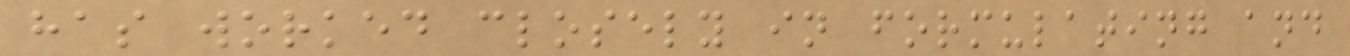has worked closely in formulating and
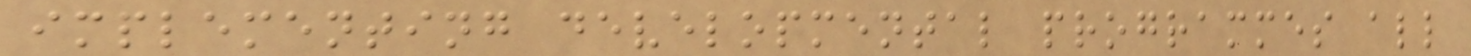implementing developmental programmes all
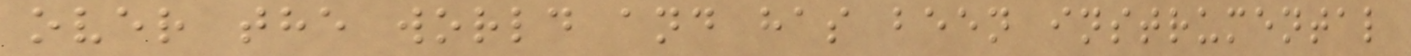over the world and has been instrumental
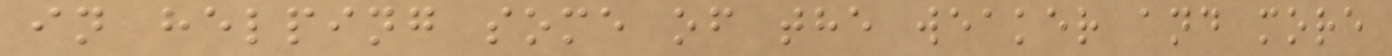in helping some of the weaker and more
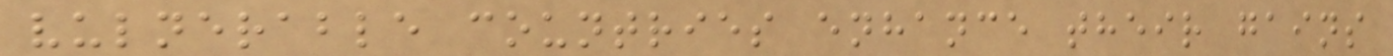vulnerable countries enhance their gains
